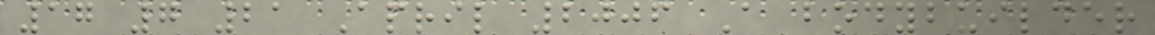17 7 21 April 2006 A bodybuilder
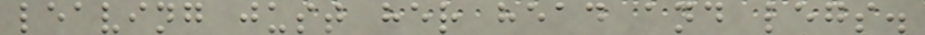leaving just her head and legs.
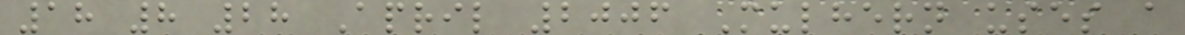18 8 28 April 2006 Mulhern uses a
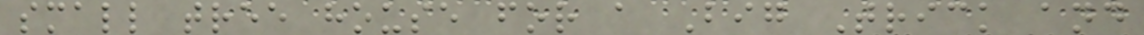small tree house for a Big Trick and
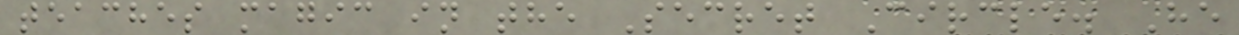teaches magic in the Secret Circle. He
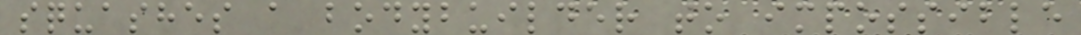squashes a bodybuilder to impossible
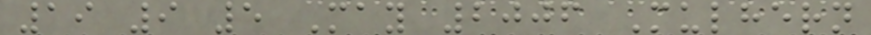19 9 5 May 2006 Mulhern
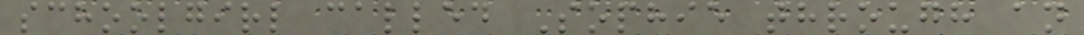schoolgirl called Sophie through an
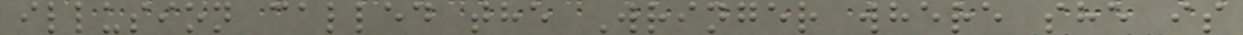illusion called the Wringer where she is
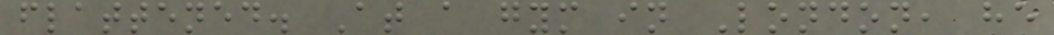flattened. At a gym in London, he
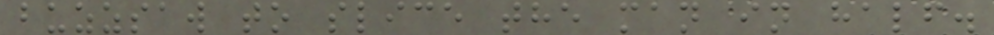buzzsaw to slice the man in half.
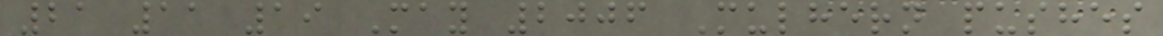21 11 19 May 2006 Mulhern pushes
